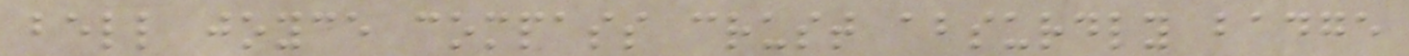bell joyce compass crust absurdly badge
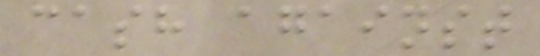cash against
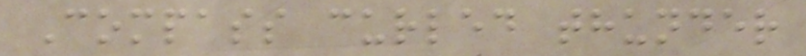Compass curled thunder
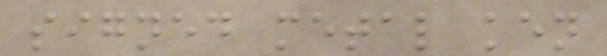signed metal ken
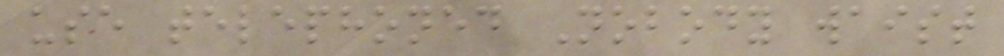use telephoned Nobody waist
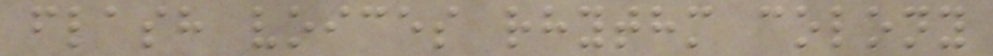flash voices rhythm colony
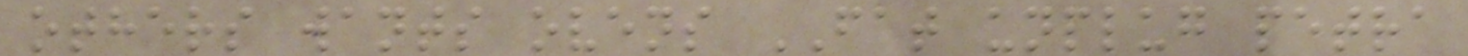others wants ovens FAT unplug petra
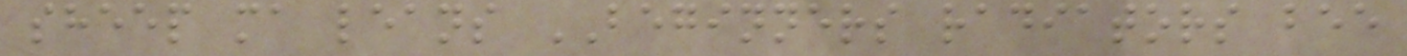sheep ma leans BEGINNERS radiators bee
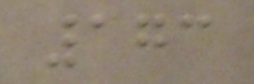173
